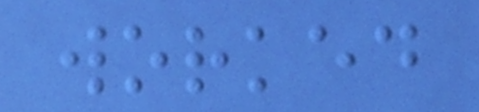worked
